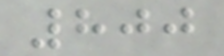800
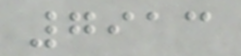7913
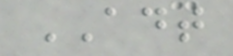ADT
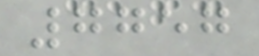7757
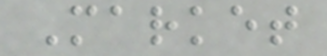Market
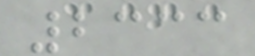2333
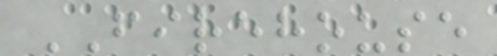FIREHOUSE
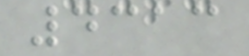4313
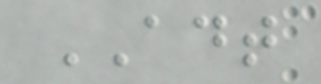ADT
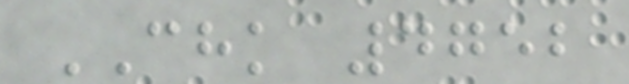CHK 4752
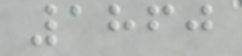1860
